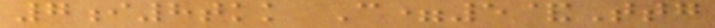7i8tkk C=5&Ttg
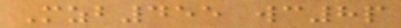Mzb455 wc8p
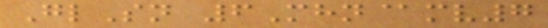GlSn 6Mhn@mv7
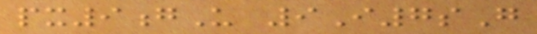px9gU 9I7sG
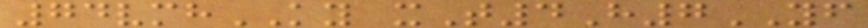74vmhKY xT4H7YF
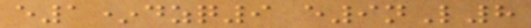e1*dzq9 e9nL8
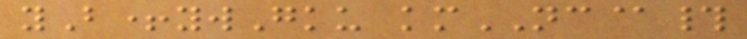yB+ywGku kmNC@#
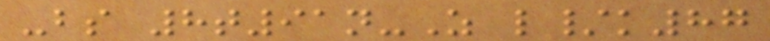-bs 8t91n-Z l/k87
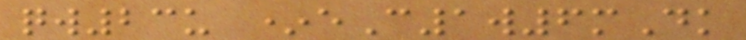qw23u *eC1w6mDk
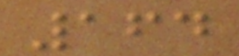164
